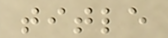title
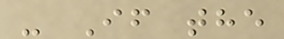- If the
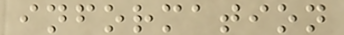information
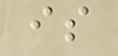is
